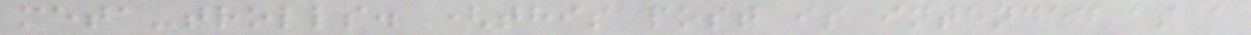meta-trolls. (this post is intended as a
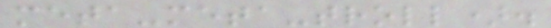meta-meta-troll).
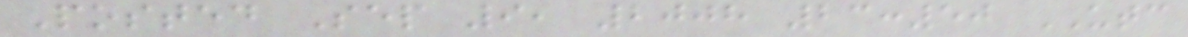Posted Sep 9, 2008 23:50 UTC
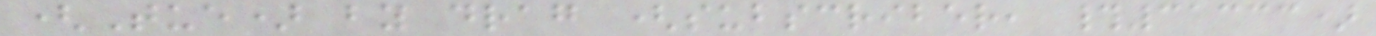(Tue) by drag (subscriber, #31333)
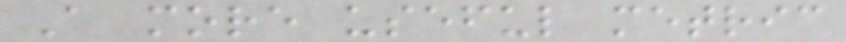A more useful metric
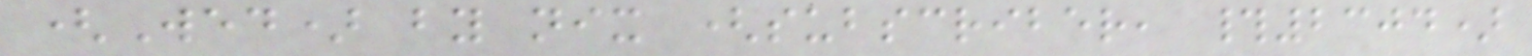(Wed) by nix (subscriber, #2304)
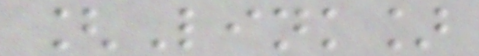[Link]
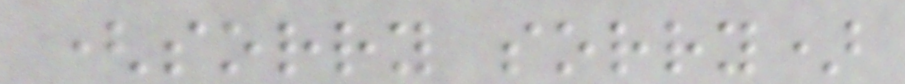(sorry sorry)
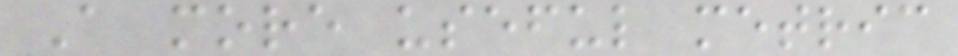A more useful metric
